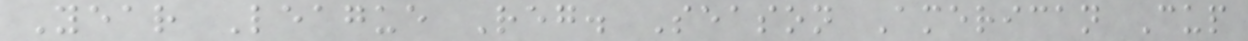Year League Reg. Season American Cup
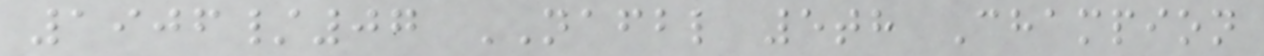1906/07 NAFBL 5th Champion
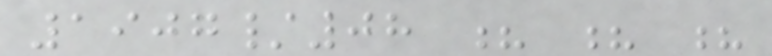1907/08 ? ? ?
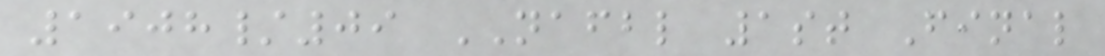1908/09 NAFBL 1st Final
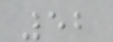52
